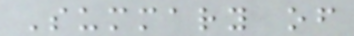Summary of
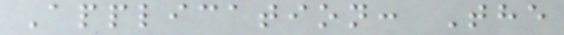Application: The
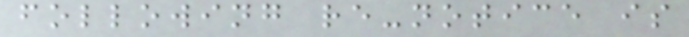following re-notice is
